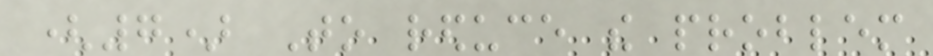(7) To reduce the problem
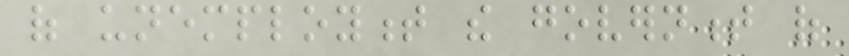of unemployment the government of
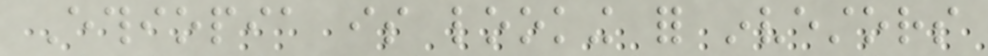Ethiopia is looking for investors
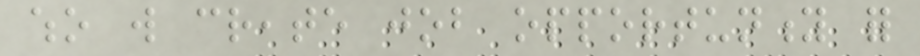who will create job opportunity for
